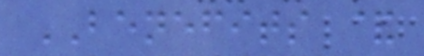BENEFITS &
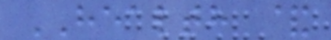HEALTH &
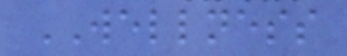WELLNESS
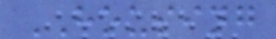HOUSING
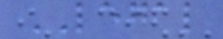LEGAL
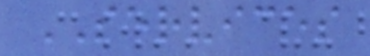SERVICES
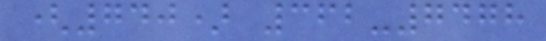(740) 362-7478
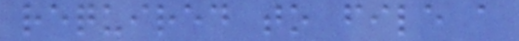required to file a
